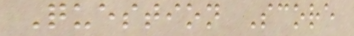Question Score
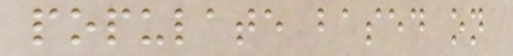populate based on
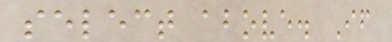select above. If
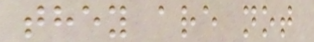they are not
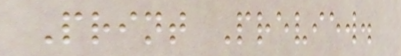Print Preview.
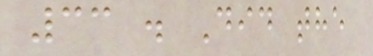33 . Did the
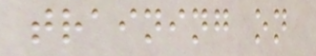training on
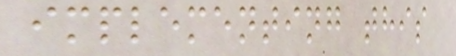implementing this
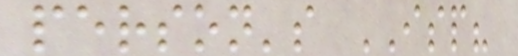person's ISP?
